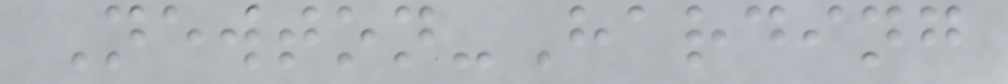Newton-Harding
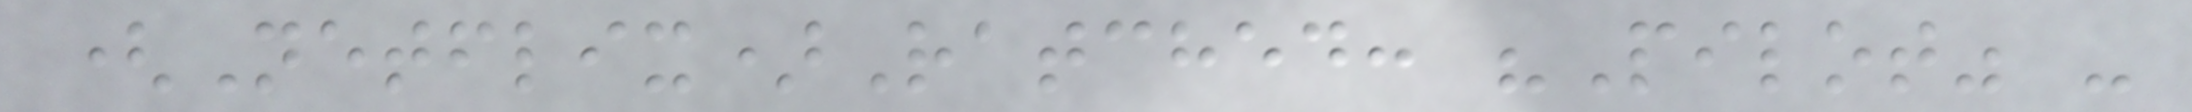(Netflix)Ratched: "Pilot" -
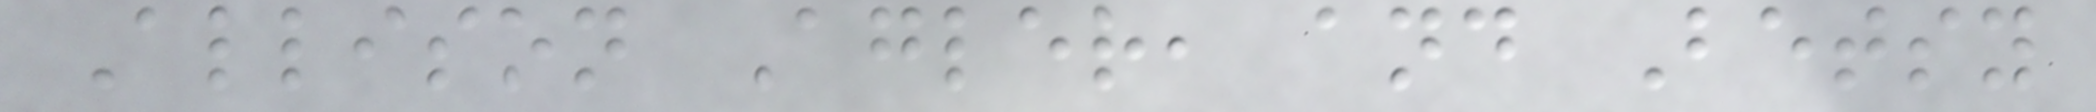Allison Agler, and Betsy
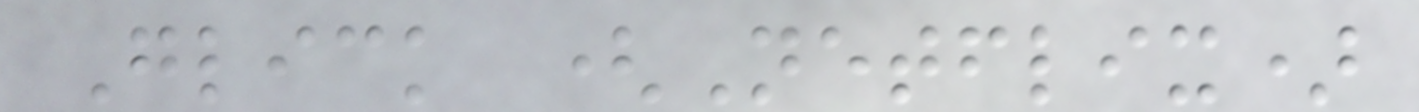Glick (Netflix)
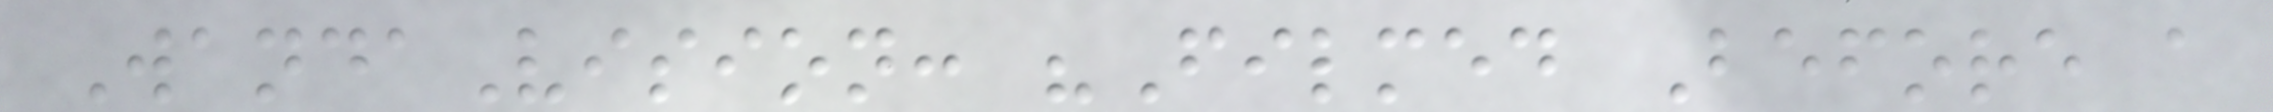WandaVision: "Filmed Before a
